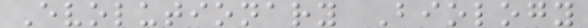Evolutionary Biology
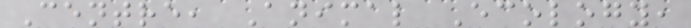Centre, Animal Ecology,
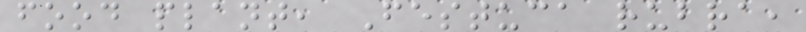food plant, Festuca rubra,
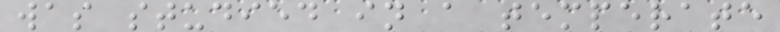was studied in a temperate
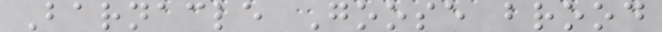Barnacle Goose brood
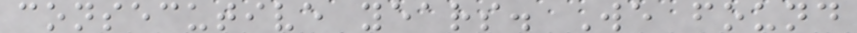consecutive years. We found
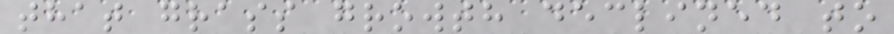that grass growth declined to
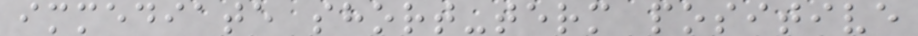immediate short-term positive
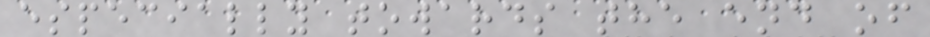especially towards the end of
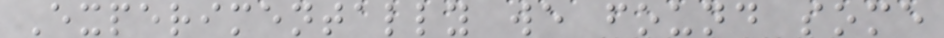Experimentally we found some
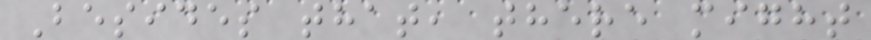Besides that, there might
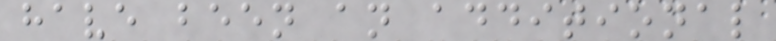have been an additional
